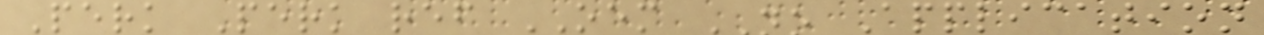Perk Perk ref OEM NO Application
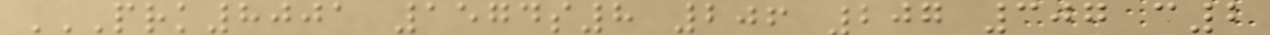PRK8001 1574S8 206 207 307 C2
